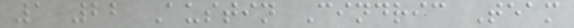1 22 Austin Cindric Team
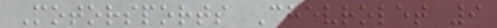Motorsports Chevrolet 9
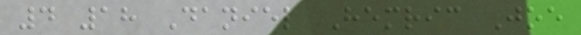4 18 Daniel Hemric Joe
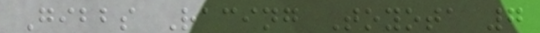Gibbs Racing Toyota 7
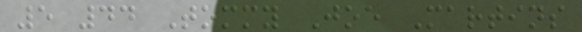5 44 Tommy Joe Martins
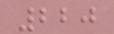220
